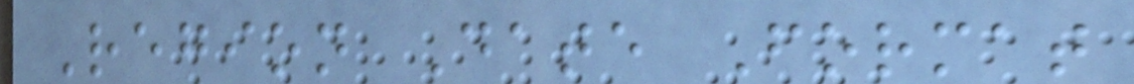Region Date Format
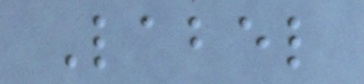Label
